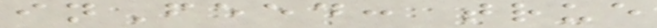inFeed: true
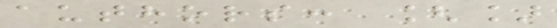authors: []
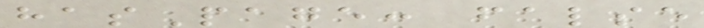hasPage: false
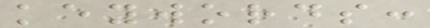keywords:
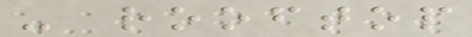- rooftop
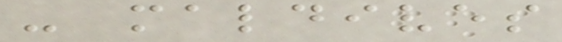- maldives
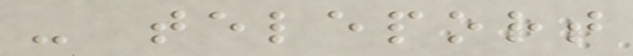- teleport
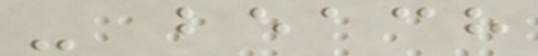- beach
